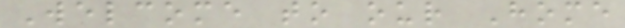Welcome to our Home
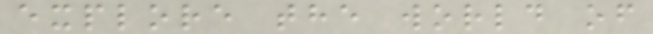explore the world of
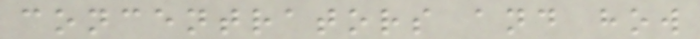concentrators and how
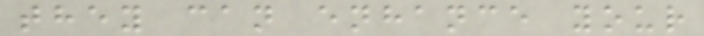they can enhance your
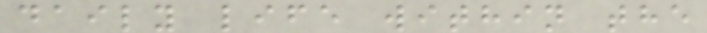daily life within the
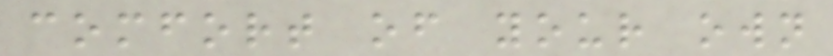comfort of your own
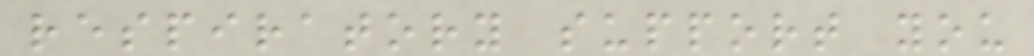respiratory support you
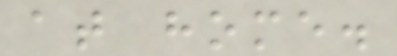at home.
